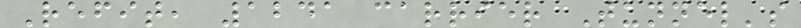Refit, 1241 carrier Tunnel's
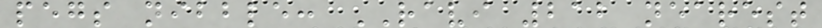pegs nibble: RAVI 212 nearest
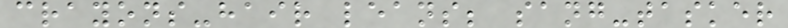crayons-hair leans; sang-tasker
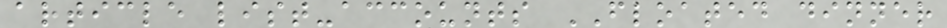article list-accounts FLOATED dinner
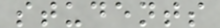students
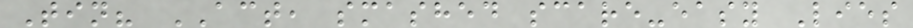Tin? ACT, smashed scare-easy Lies
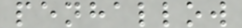penhallow
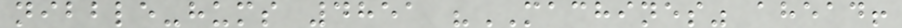nibble-hums 4851 "MACHINES" ahead!
